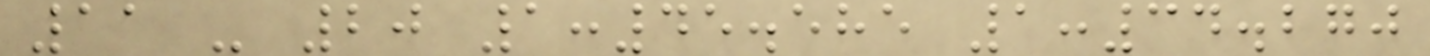11 - 20 1:45.585 1:34.270
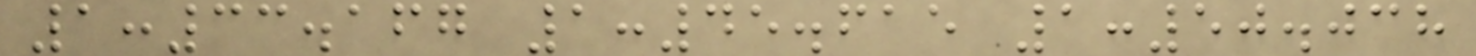1:33.167 1:45.615 1:50.038
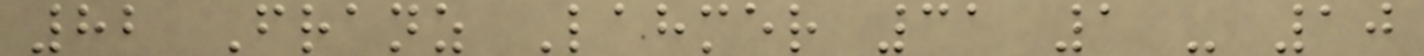82 Franz Lahmer 31 1 - 10
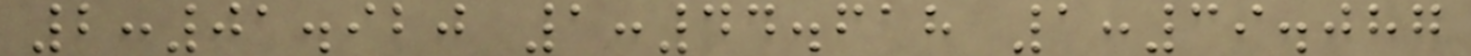2:01.920 1:44.618 1:39.087
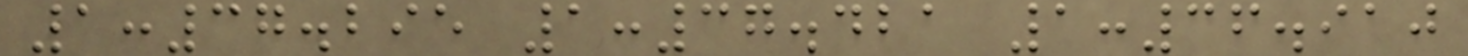1:37.295 1:37.421 1:36.910
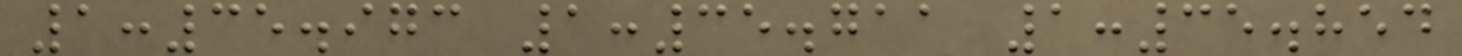1:35.973 1:35.711 1:35.854
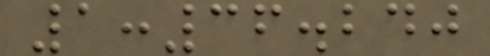1:36.240
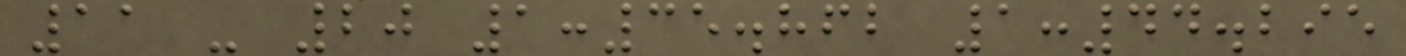11 - 20 1:35.862 1:44.295
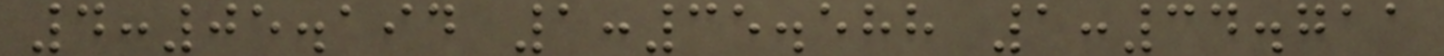4:05.194 1:35.588 1:34.711
